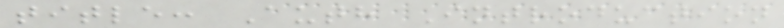title: Auth Introduction
